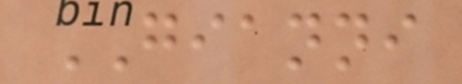GIANNI
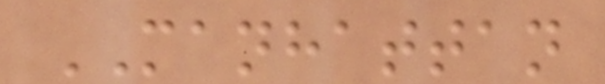MANHATTAN
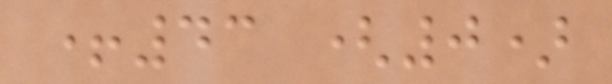+43 (0)
